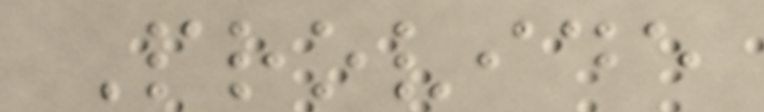Provide
